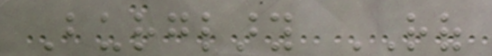Burglary ROF
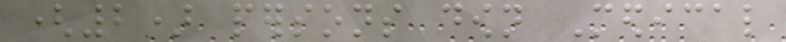(2) persons down Medical
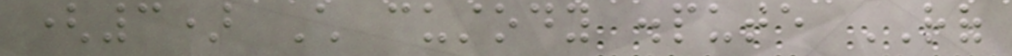(3) Child custody dispute ROF
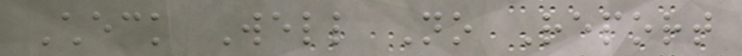Check Well No Report
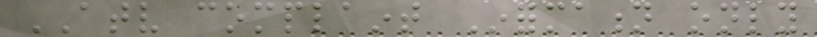ATV complaint Information only
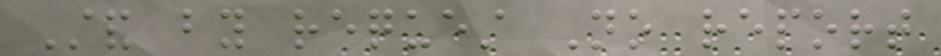Stand by request No report
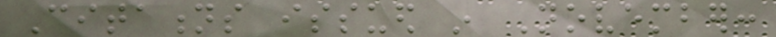Citations issued in November:
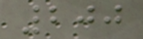200
